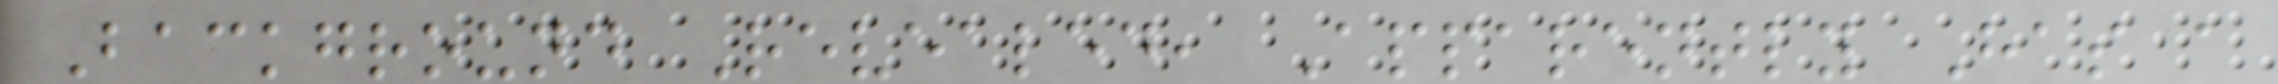Background Revealed, Apparently Has a
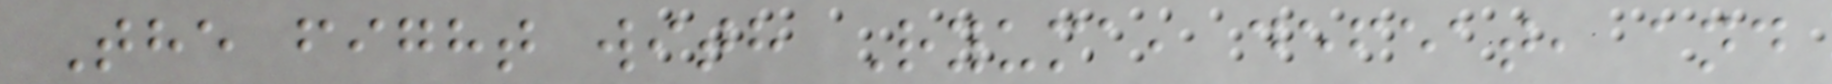The fight with Ryuma, defeat, and
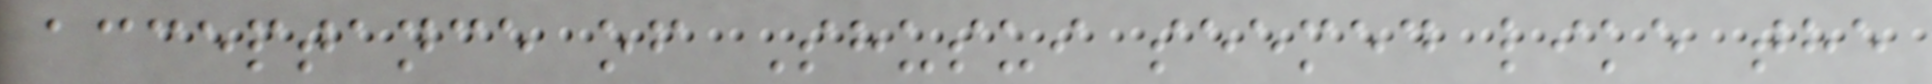acceptance of Shusui seemed like the
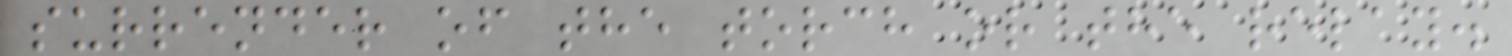surrender of the torch or the relay.
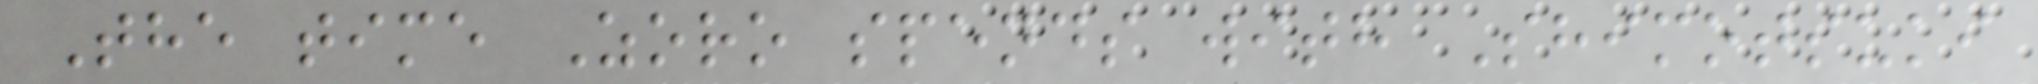The time Zoro spends with Shimotsuki
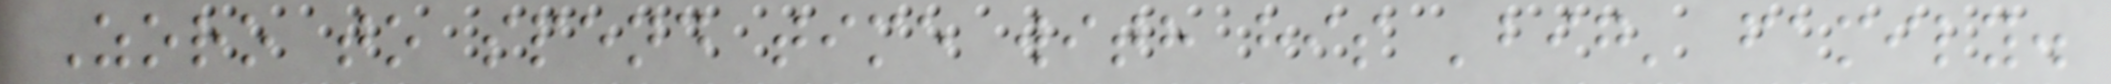Zoro to spend time with his 'big' family.
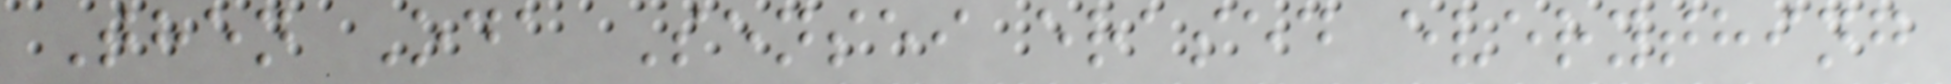Then Oda Sensei erased everything
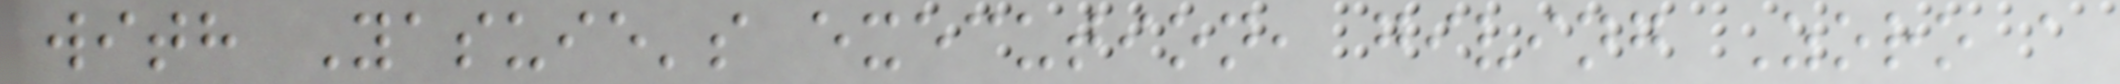with Yasuie's execution, giving Zoro a
